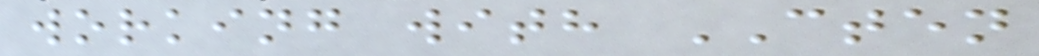working with CTEN
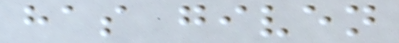has given
